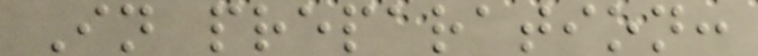In preparation:
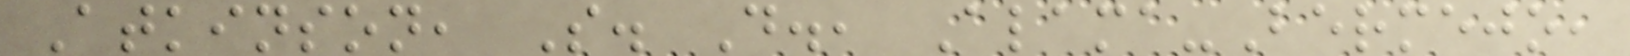Atkinson, S. D., Alama-Bermejo,
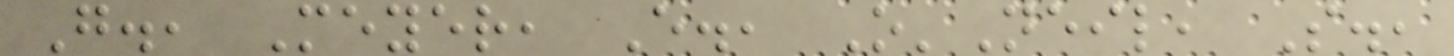G., Meyer, E., O'Neil, S.,
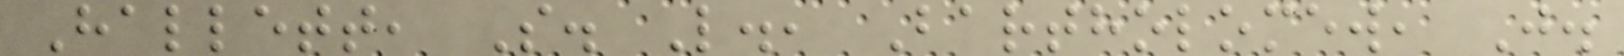Hallett, S. L., Bartholomew, J.
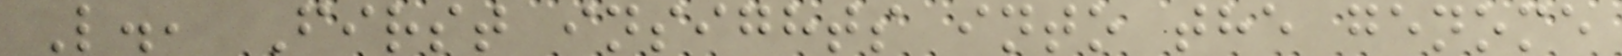L., First insights into the genome
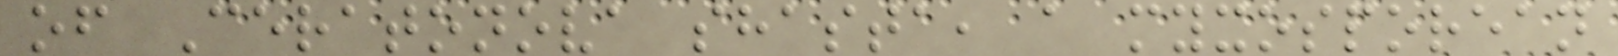of Ceratonova shasta, a myxosporean
